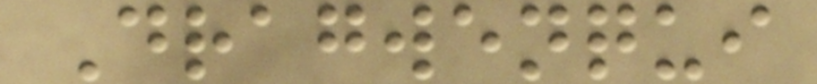Dragwenqui
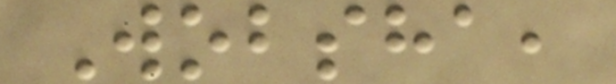Wobsha,
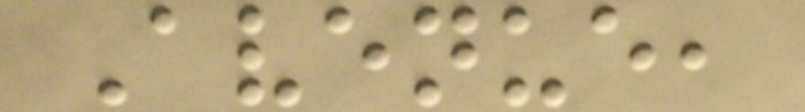Avenue,
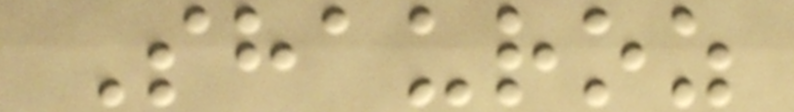Shauroz
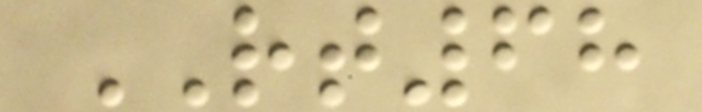RT68
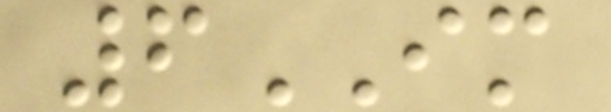6IM
